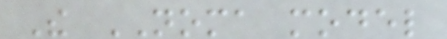The NOMA model
